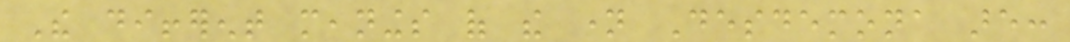The different meanings of the name Desdemona are:
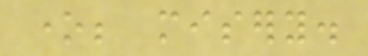one; misery.
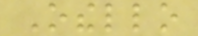Othello
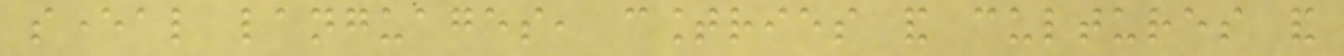several languages, countries and cultures and
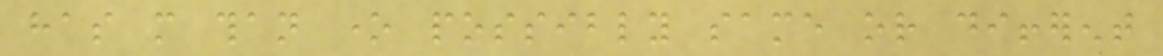has more than one possibly same or different
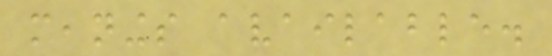meanings available.
